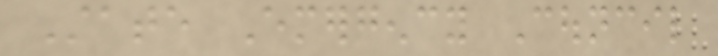State Emergency Council
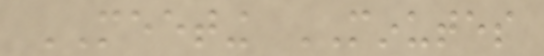MEETING MINUTES
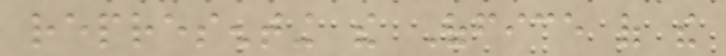representing the Office of the
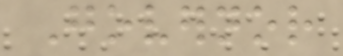Governor
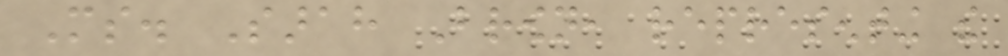Ms. Sarah Brown, representing the
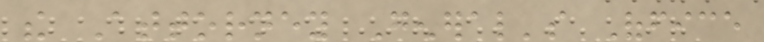the Attorney General's Office
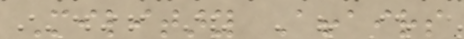Military Affairs
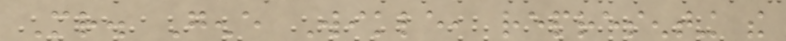Mr. Gene Wikle, representing the
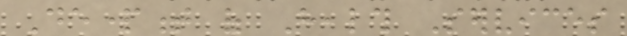Department of Health Services
